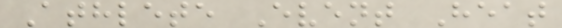Athlete Event Heat
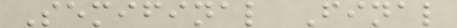Semifinal Final
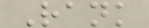Rank
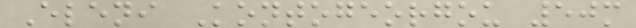Eleni Kontogeorgou 50m
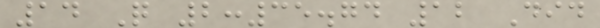14 Q 2:35.74 12 Did
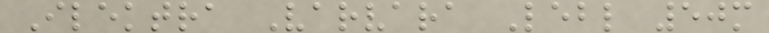Ilektra Varvara Lebl 50m
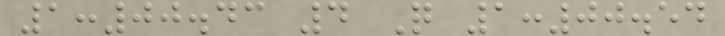1:00.43 4 Q 1:00.54
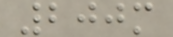200m
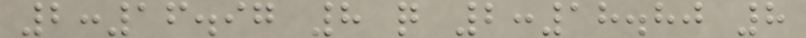2:16.97 8 q 2:18.80 8
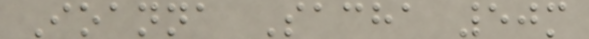Ioanna Sacha 50m
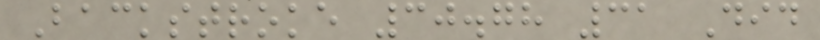Backstroke 30.78 31 Did
